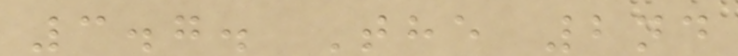3.7. The 2nd
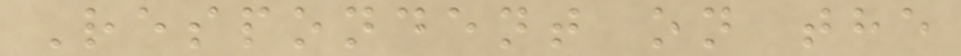Respondent on the
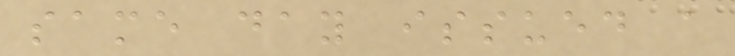same day issued a
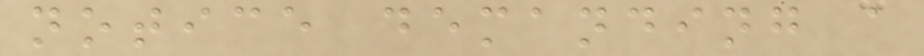notice demanding a
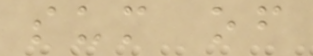sum of
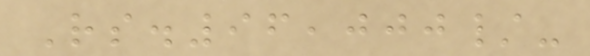Rs.96,000/-
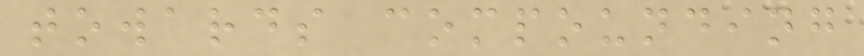towards compounding
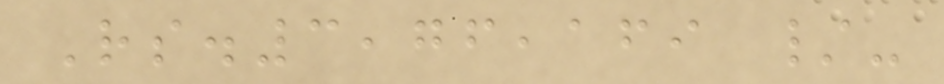Rs.3,76,169 /-
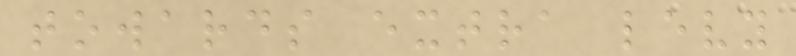towards extra levy
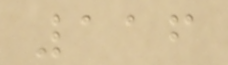116
